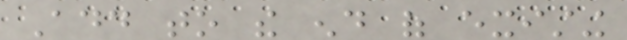Add to the end of existing
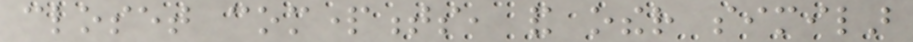closet compartments, and other similar
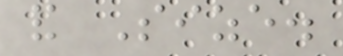and Size.
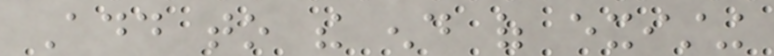Add to the end of existing
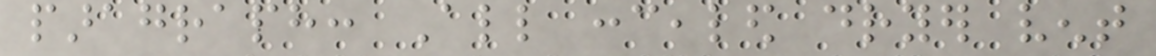paragraph: All concealed dryer vent
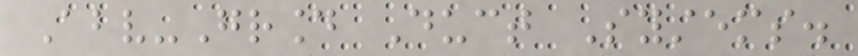Above-Ground Duct Systems.
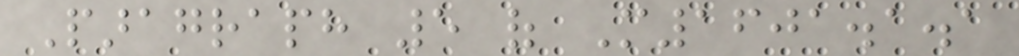Paragraph 5 of M1601.1.1
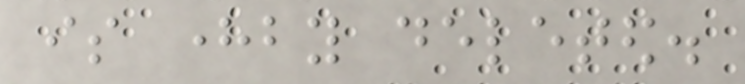is hereby deleted.
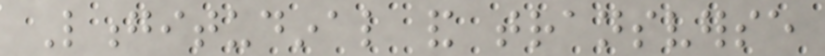Longitudinal and transverse
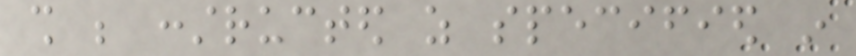shall be constructed as specified in
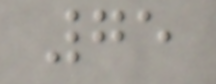75
